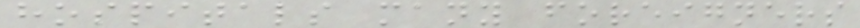hospitals many foreigners
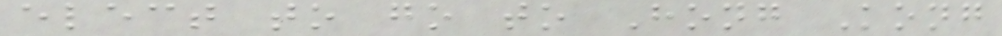elect to go to Hong Kong
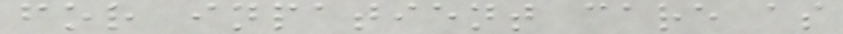for inpatient care as
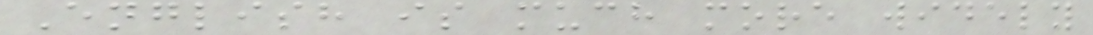English is much more widely
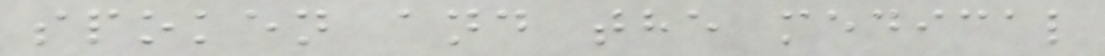spoken and the medical
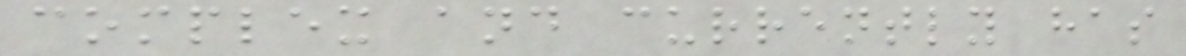complex and currently has
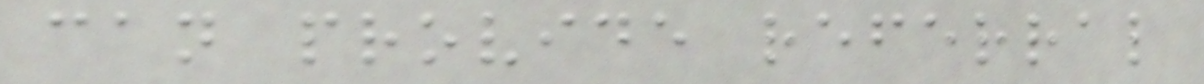can provide referral
